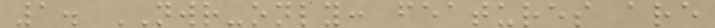1. NWR-only: features are
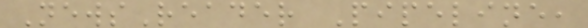NewsReader Pipeline,
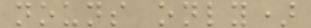nouns only)
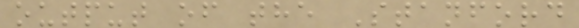output of the Stanford
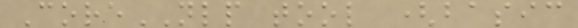CoreNLP tool (basic
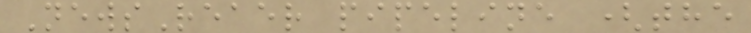NewsReaer pipeline (the
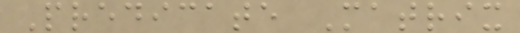Predicate Matrix
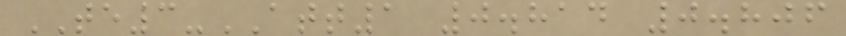TE3-ATT1 0.814 0.806
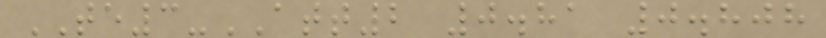TE3-ATT2 0.81 0.808
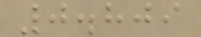0.809
